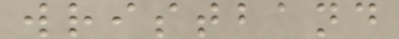wristband
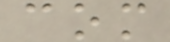com
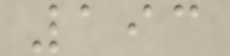193
